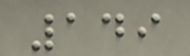149
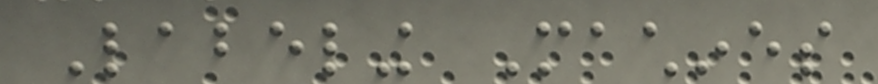Labeling Machines
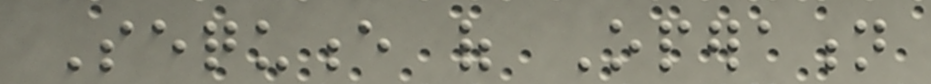Sequence of Operation
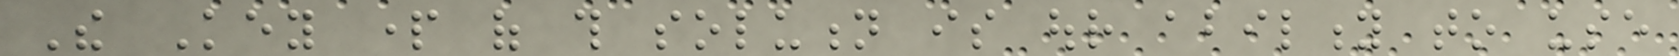The Key part of this solution is our ability to use
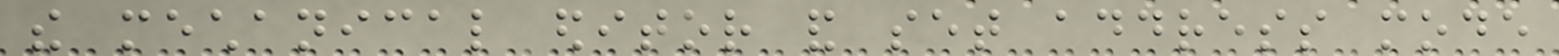the mechanical editor and set address mode
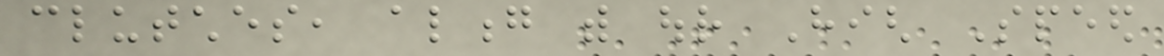clutches, along with our High Speed
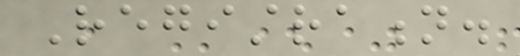Registration.
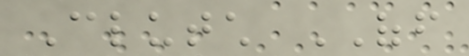Clutch OFF
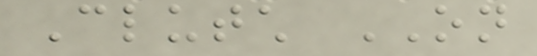Clutch ON
